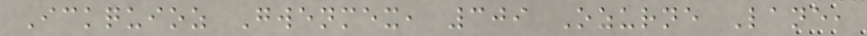Ickquioz Gwenmex, 309 Ozurne Lane,
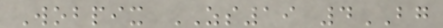Wobpix ZS19 4BG
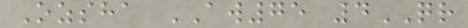Ozsha AW75 4QR
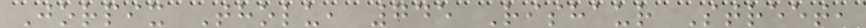Jorpix Tholu, 745 Rishaur Street,
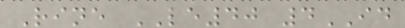Rine LE40 4ID
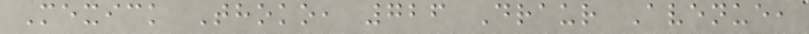Mexick Thoko, 726 Draur Avenue,
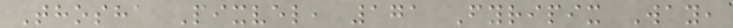Thosha Pixvel, 171 Fyripix Way,
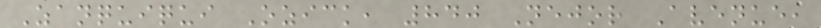Zanquiqui Ozick, 840 Nejor Avenue,
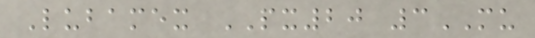Lubamex PX20 3MU
